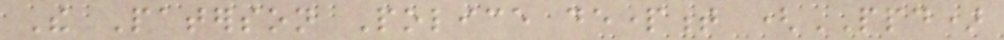The Paterson Police department (PPD)
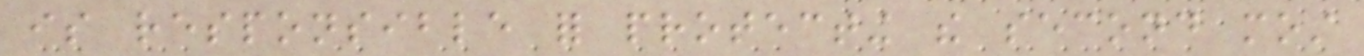is responsible for protecting the second most
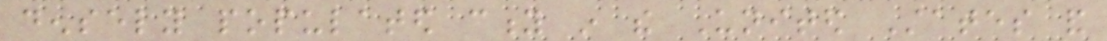densely populated city in the United States and
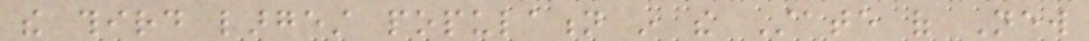the third largest population in the State of New
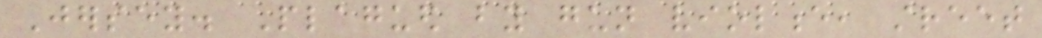Jersey. Plagued by gun violence, street
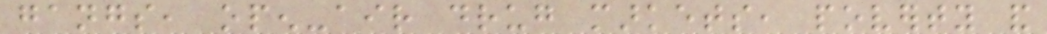gangs, open-air drug markets, poverty and
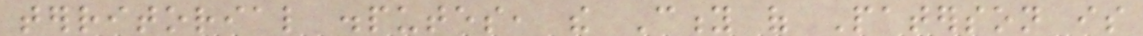territorial disputes, the City of Paterson is
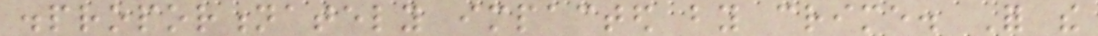disproportionately impacted by crime. For the
